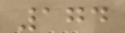174
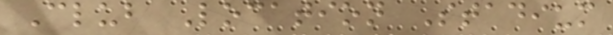Club Location Stadium
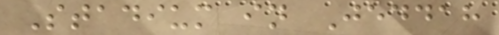Stadium in Jeddah
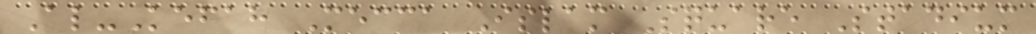Al-Kefah Mecca Islam Square Stadium
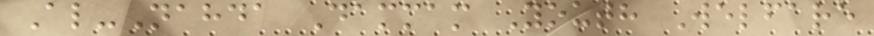Al-Nahda Dammam Youth Welfare
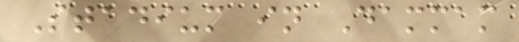Stadium in Dammam
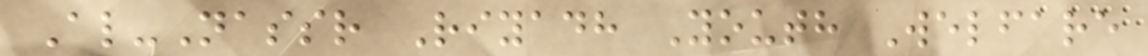Al-Nassr Riyadh Youth Welfare
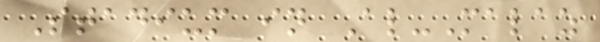Stadium in Al-Malaz
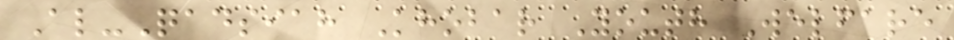Al-Qadsiah Khobar Youth Welfare
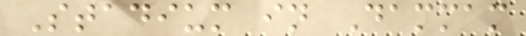Stadium in Dammam
